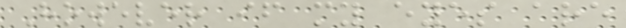However if my eyes are
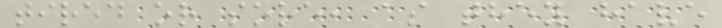tired or sore, as they have
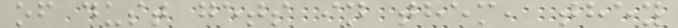of dust gets in them, they
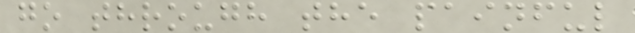go through the painful
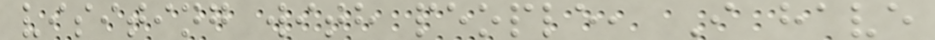visiting with people, I have
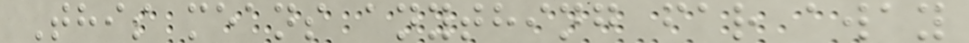This means anything far away
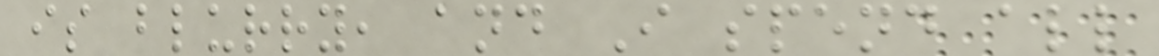is blurry, and I spend all
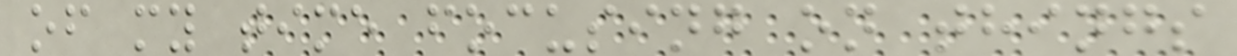of my time focusing on things
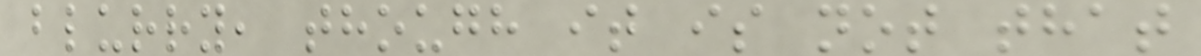blurry, though it is not that
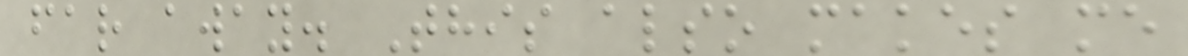far away. This also makes me
